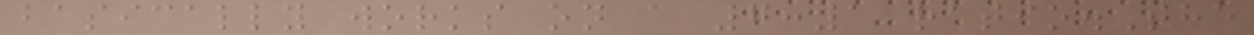basically works on a 7:1 ratio.The
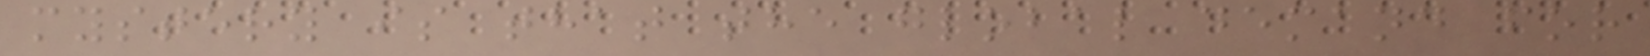mystery is that the global demand for
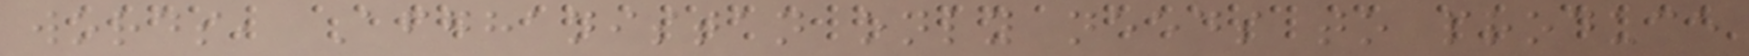words, Afghanistan only needs to produce
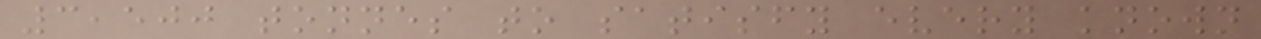3,500 tonnes to satisfy every known
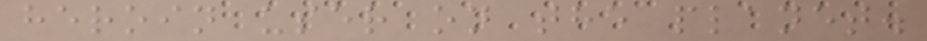heroin user on the planet.
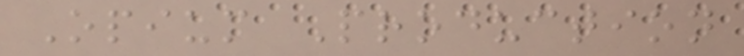Opium Production
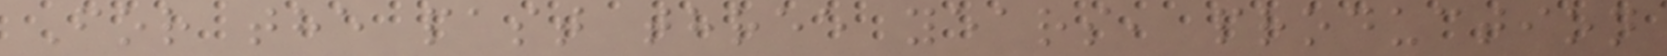For the past three years, production
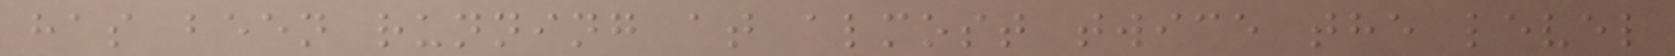has been running at almost twice the level
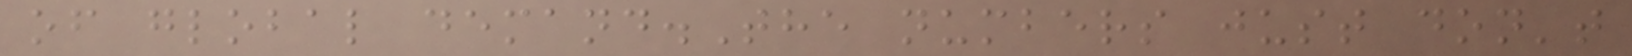of global demand.The numbers just don't
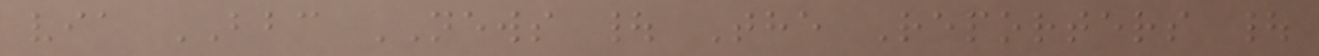via BBC NEWS | The Reporters |
